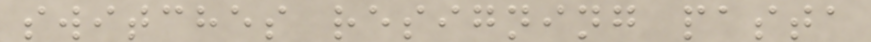switches resigning pasta
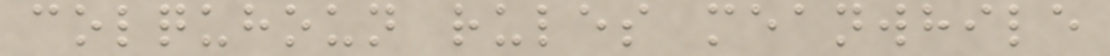colquhoun rules meanwhile
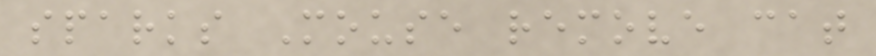sparks Mouse remove cat
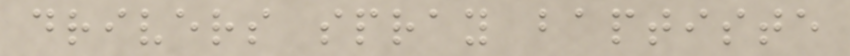drivers spray baptiste
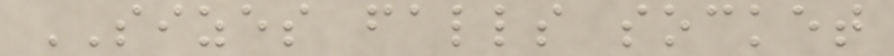SIZES falls socket
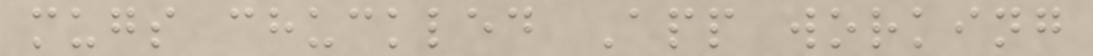mugs chuckled App working
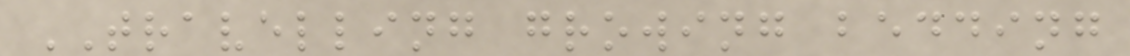TRAVELLING growing bedding
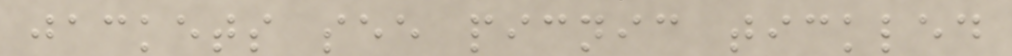jackets see picnic tickled
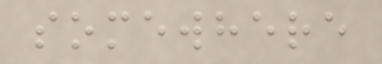somewhere
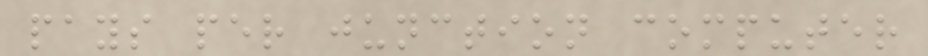pays per junction computer
